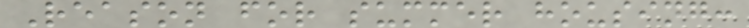Reason for summer housing:
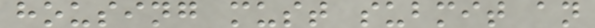housing must submit an
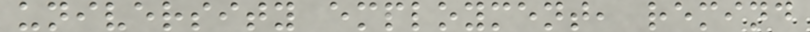university employment, remind
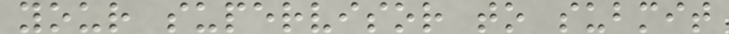your supervisor to submit
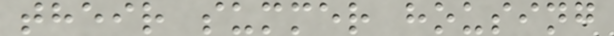their summer housing
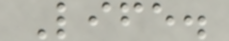Life.
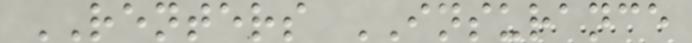RENTERS INSURANCE
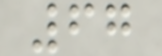67
